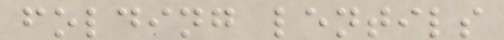folding lentils
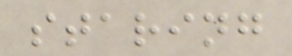staring
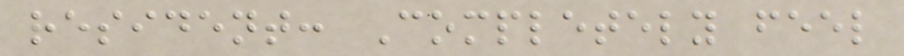resident: Completely feel
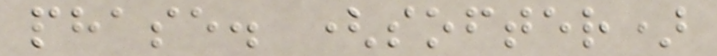phase. (softer)
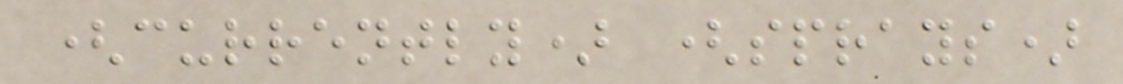(currently) (sprays)
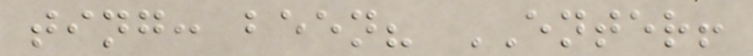ting: been? ENTER!
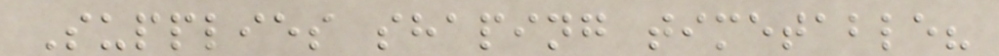Supplies shaping timetable?
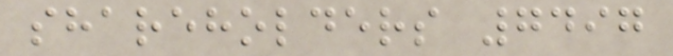shareholders 7497
